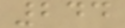244
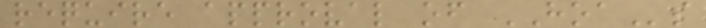require approval of HOAs
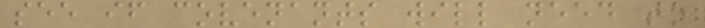see if covenants will need to
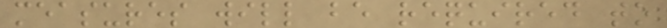measures will be required to
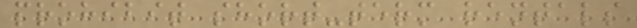prohibit short-term rentals
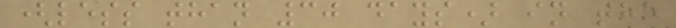(less than 30 days) in the
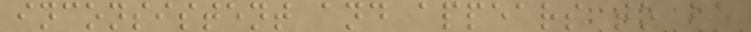inconsistent and appears to be
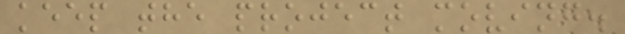keep the project moving.
